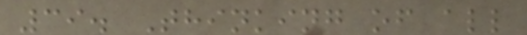39. Thinking of all
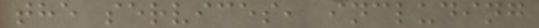the services, including
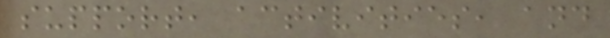support, activities, and
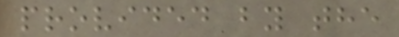provided by the
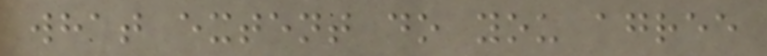what extent do you agree
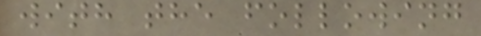with the following
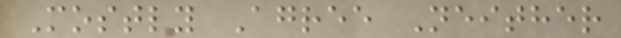Mostly Agree Neither
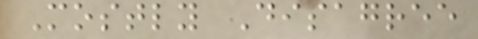Mostly Disagree
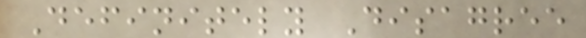Definitely Disagree
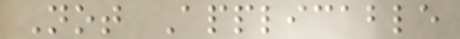Not Applicable
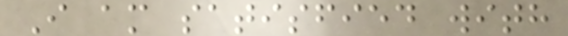I am satisfied with
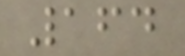164
